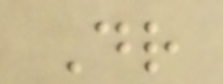Dr
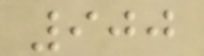900
